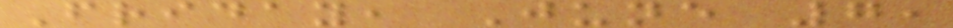Friday, June 7,
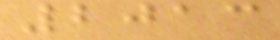2013
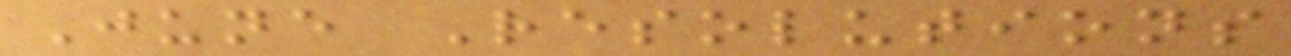June Resolutions
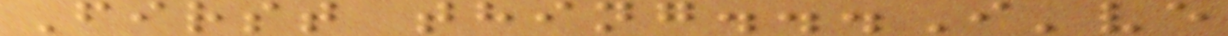First thing...I've
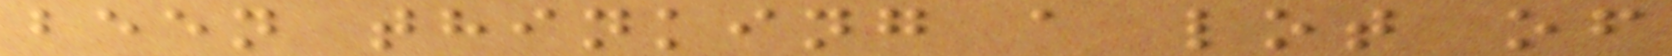been thinking a lot of
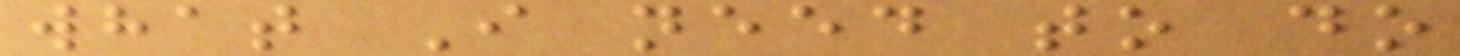what I need to do
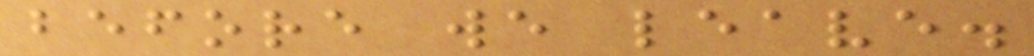before we leave.
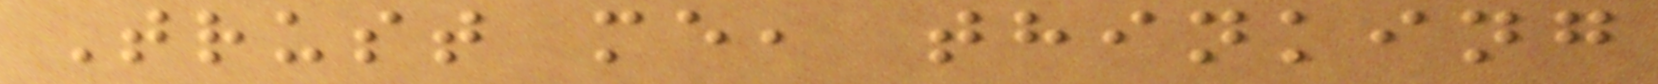Trust me, thinking
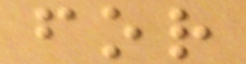for
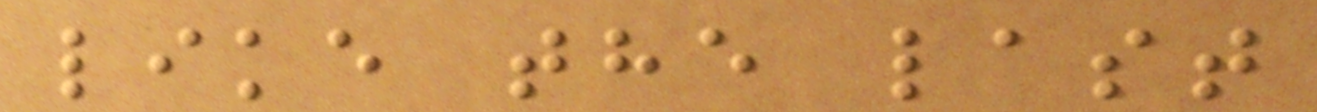like the last
